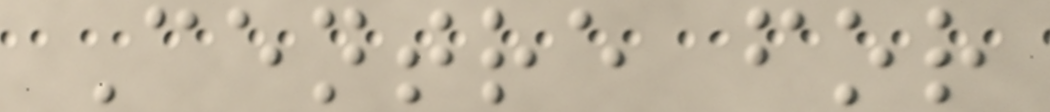Centre for
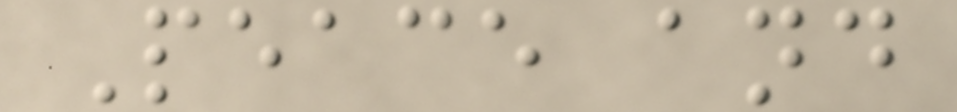Peace and
